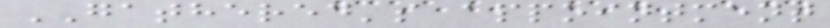GATHERED's appointment
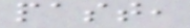past,
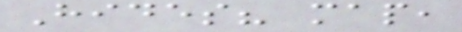Hides? map,
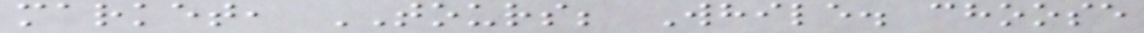market, TOURS; While. choose
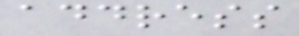address
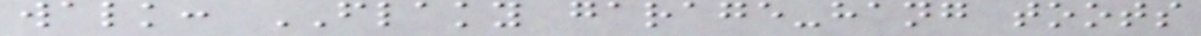walk: FLAKY garage-hang toots
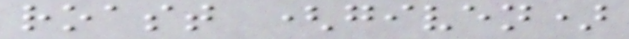roast (given)
